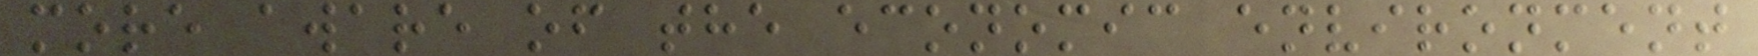more aware of the economic environment
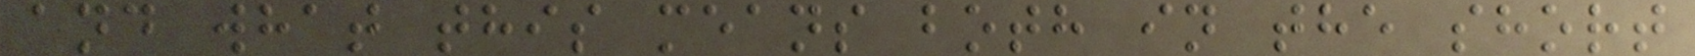and what this means both in the short
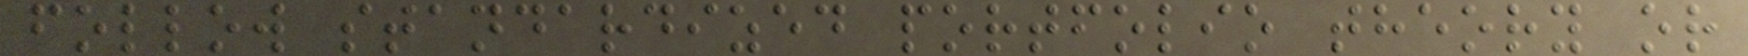follow standardized portfolio theory or
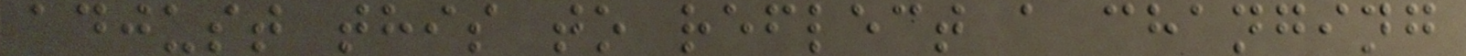adjust this to reflect a changing
